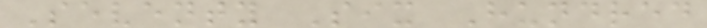Seventy Six Hundred
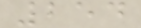254
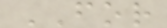FOR
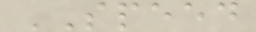SPEED
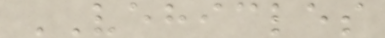VEHICLES
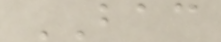BAC
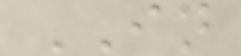IN
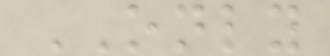ONLY
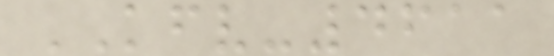KFV-4611
